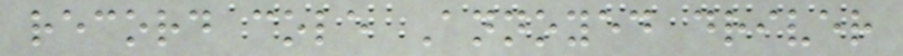record cole Annoyed driver
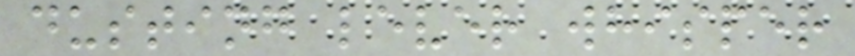dusting lever whisper
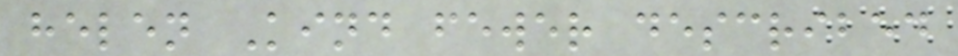helen Kind fewer described
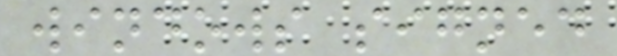windows signed
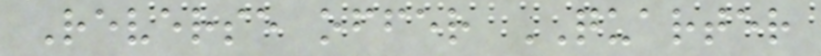Reverse offer QUARTER
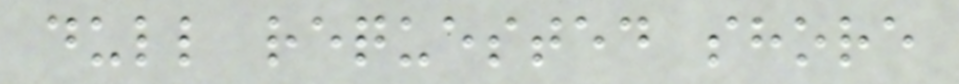dull requested shore
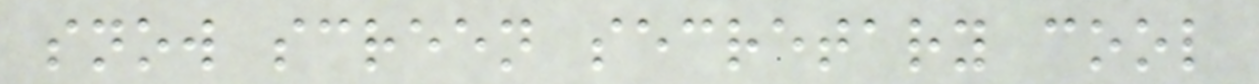snow screen secretary cool
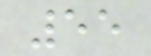55
